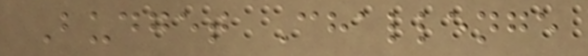Budget Challenge
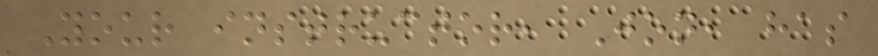Your instructor, Jon, has
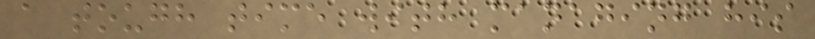a tough time with managing his
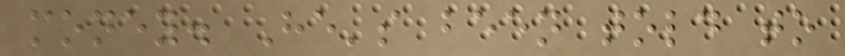money. He's been told to
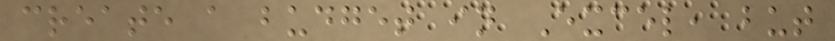create a budget in Excel, but
